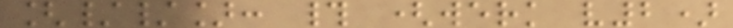[//]: # (werk v2)
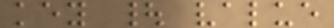key | value
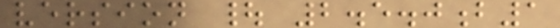version | 2.5.0b1
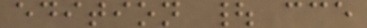edition | cce
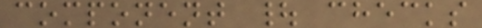component | checks
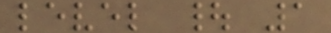level | 1
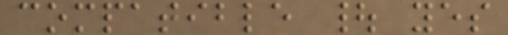compatible | yes
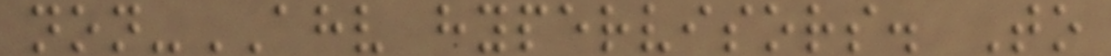non-AHV hypervisors. To
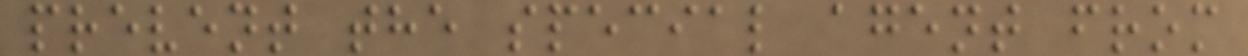prevent the special agent from
